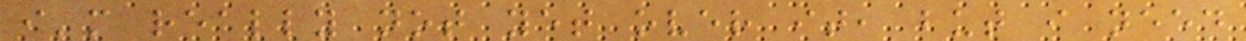i'm really not yet over it, but i need
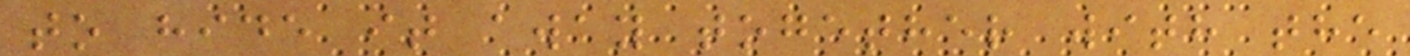to hide it away together with the
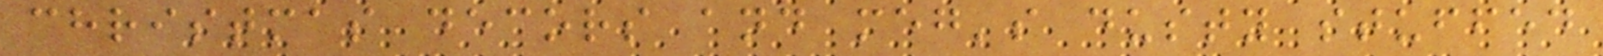christmas decors and meg's dusty stuffed
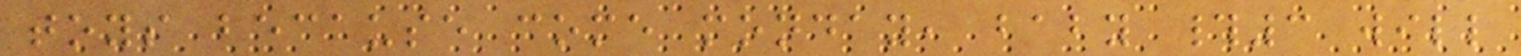toys because come monday, baby #3 will
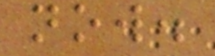now.
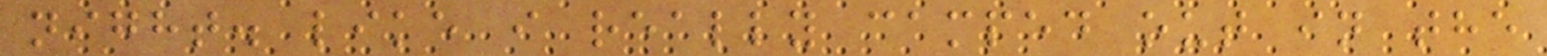night. like i really camped out in the
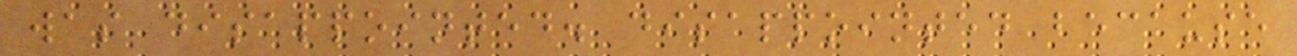was disappointed. disappointed because
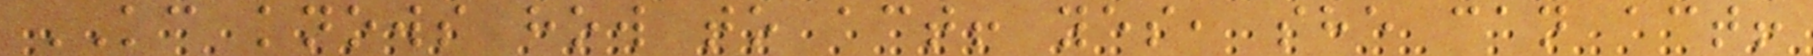KC knows how to act! yes, she can act!
